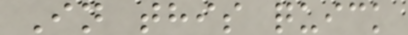In this quick
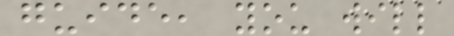guide, you will
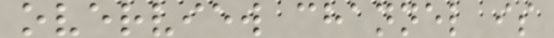overview channel is
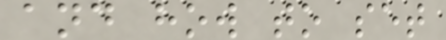and how to set
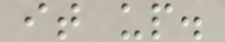it up.
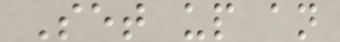Set up an
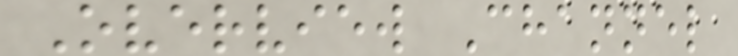Overview Channel
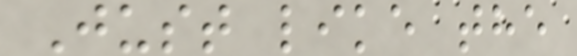Just like the
